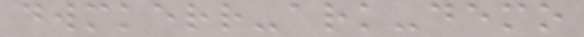dwmkerr-ark-demo
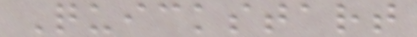Quickstart
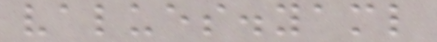values.yaml
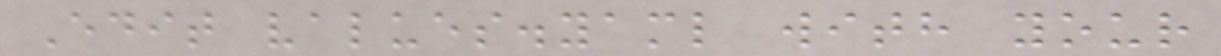Edit values.yaml with your
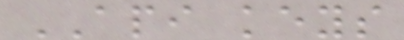API keys
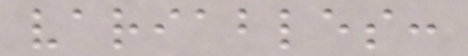variables:
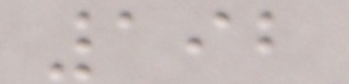192
